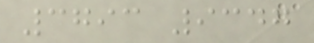3793 9347
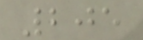205
